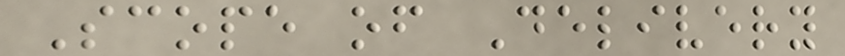Scope of Delivery
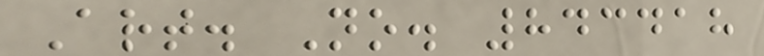Art. No. 843418
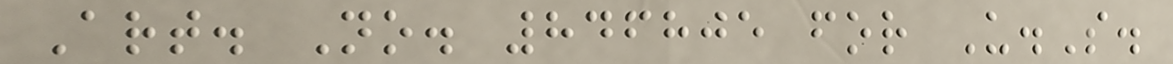Art. No. 846805 for U.S.
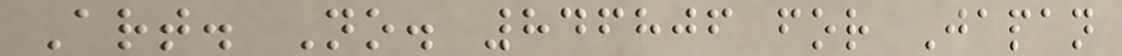Art. No. 846806 for Japan
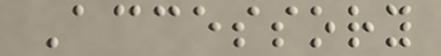Accessory
